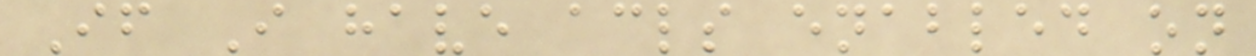If I have acls enabled on
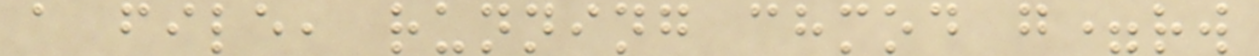a file, running chmod g=rw
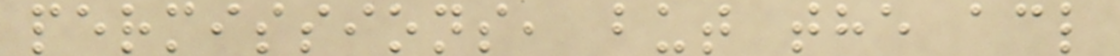permissions, but the acl
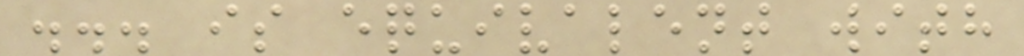... is equivalent with
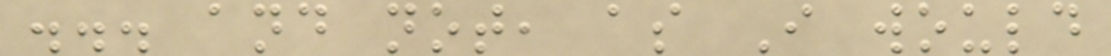... and not, as I would
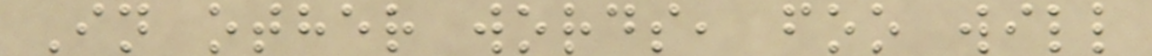In other words, foo will
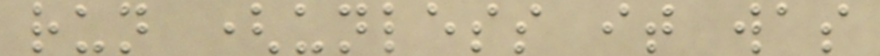run (unless it was
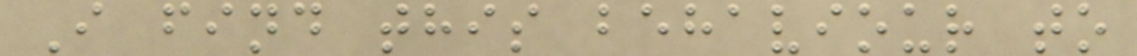I find this behaviour to
